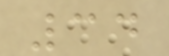34
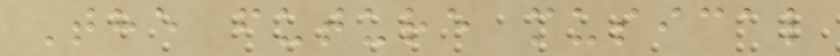The future musical
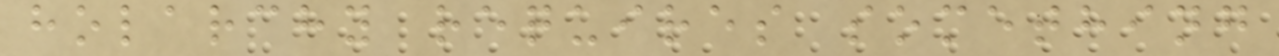holarchy requires something
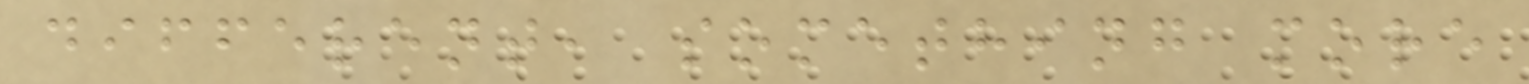different, something more
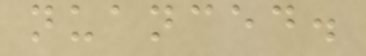nuanced.
